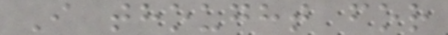I thought for
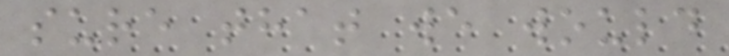sure that we would
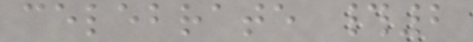celebrate #2
